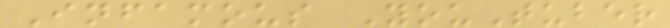Infamous YouTuber
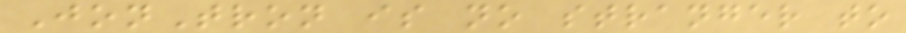JonTron is no stranger to
